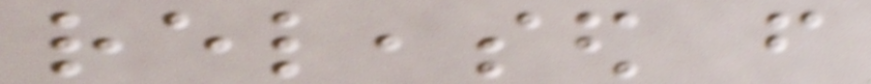released from
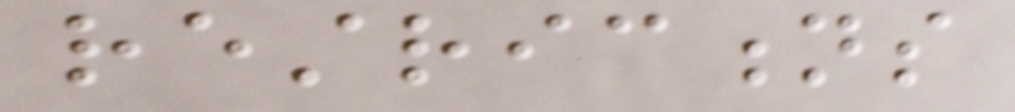restrictions
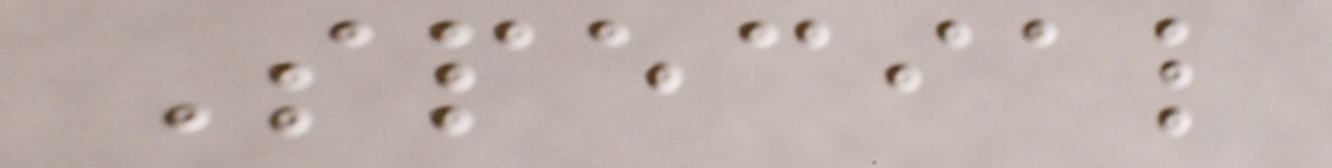Special
